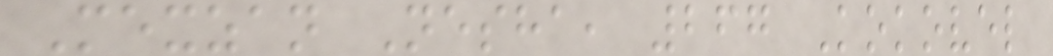Mexzan Nesha, 267 Kokovel
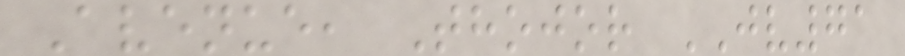Avenue, Thojor JV71
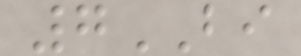7BI
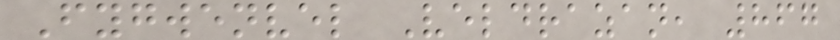Fygwenvel Veldrazan, 867
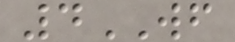4WF
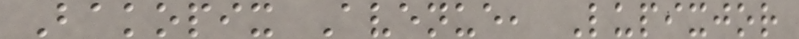Bakopix Avenue, Lupixjor
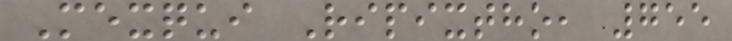Mexqui Ripixtho, 755
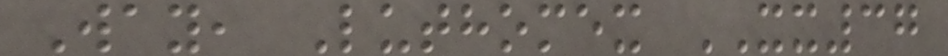Way, Luthomex XX37
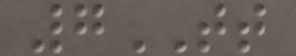7TT
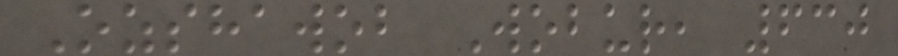Ozshawob Wobur, 630
